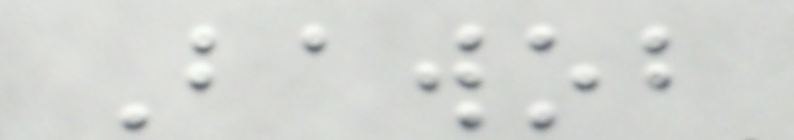Bawob
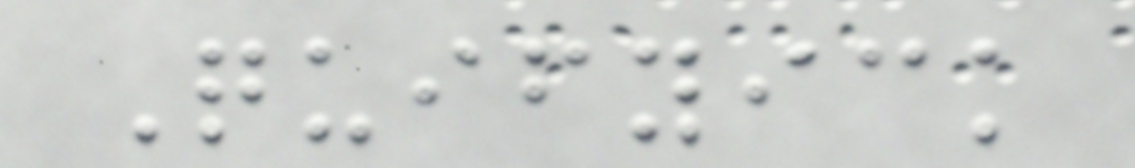Quifyick
